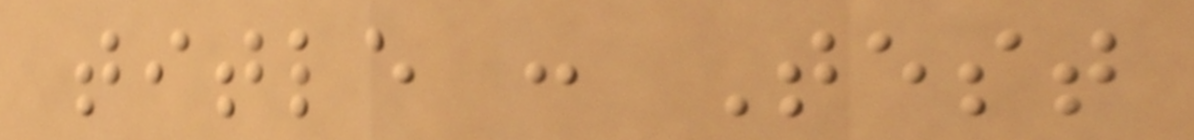title : Test
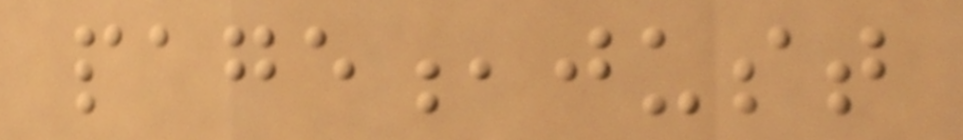page,just
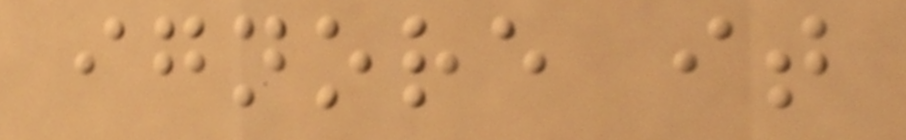ignore it
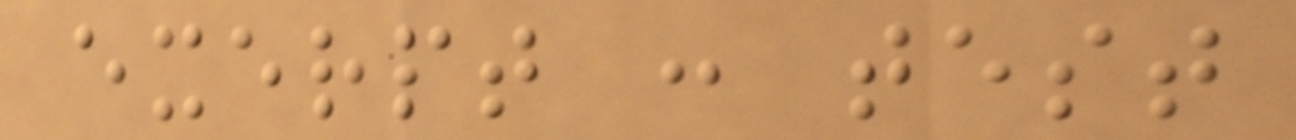exerpt : test
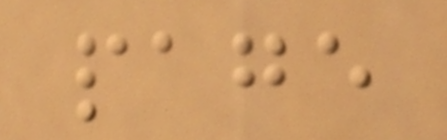page
